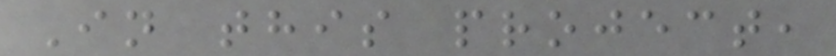In this project,
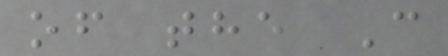of the C
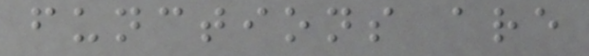functions are
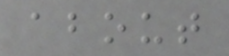about
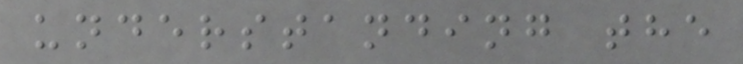understanding the
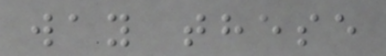way these
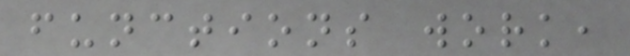functions work,
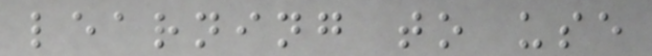learning to use
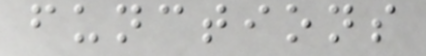functions
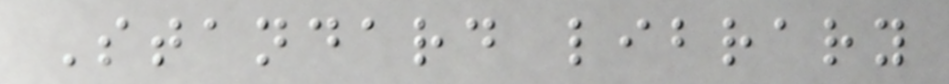Standard library
